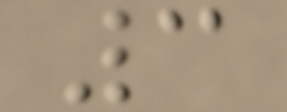3
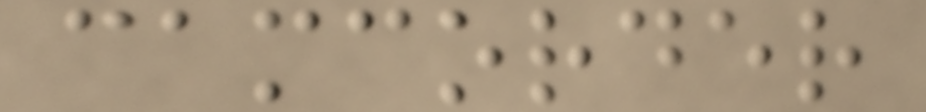camcorder
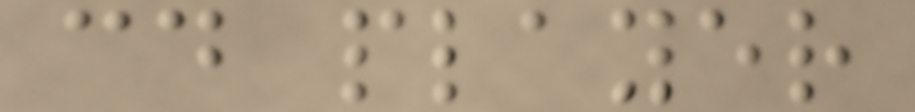cd player
